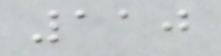110
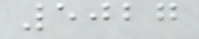5027
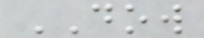DOW
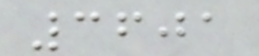3601
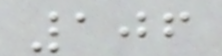106
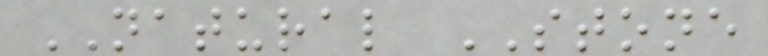NATURAL STONE
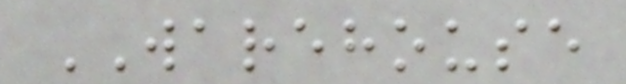WAREHOUSE
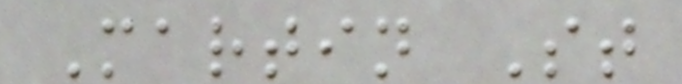Martin St
